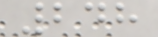248
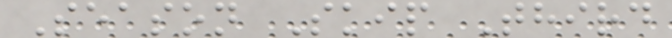Season Skip Third
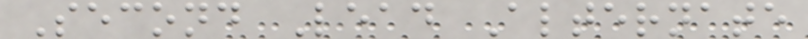Second Lead Alternate
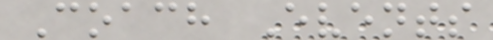Coach Events
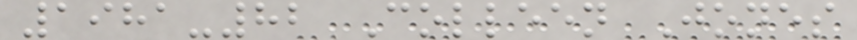1981-82 Colleen Jones
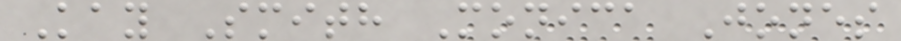Kay Smith Monica Jones
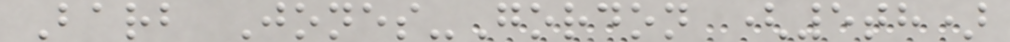Barb Jones-Gordon (5th)
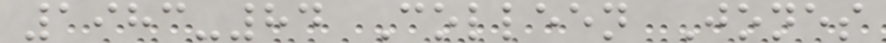1983-84 Colleen Jones
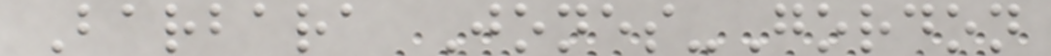Barbara Jones-Gordon
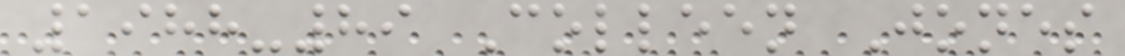1988-89 Colleen Jones
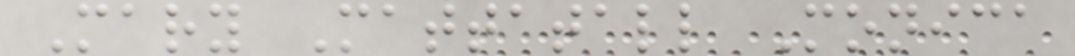Mary Mattatall Monica
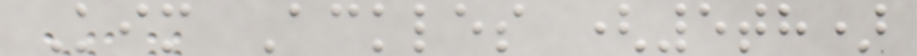Kim Ackles (5th)
